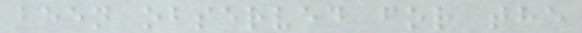been observed for the
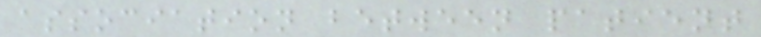association between patient
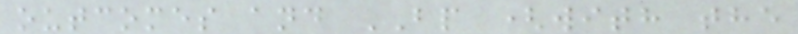outcomes and BP (with the
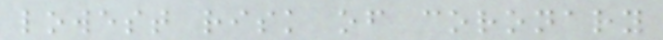lowest risk of coronary
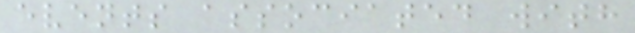events associated with
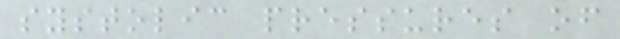systolic pressures of
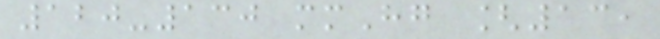120-130 mmHg [13,
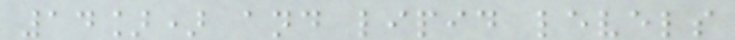14]) and lipid levels
